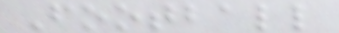Football
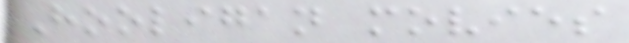Hooligan movies
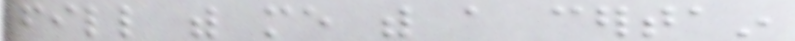fill with me with a certain
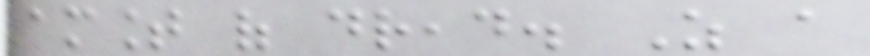amount of dread. As a
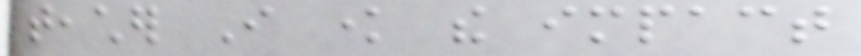teacher I know the impact
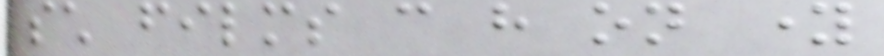such films can have on young
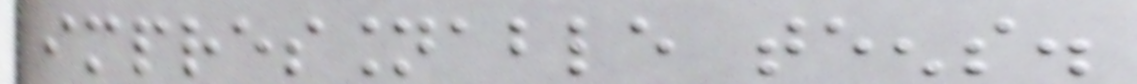impressionable teens.
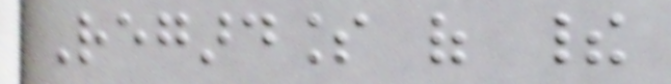Regardless of their
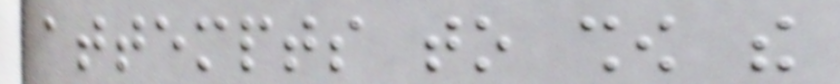attempts to show the
